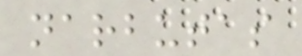narbutas
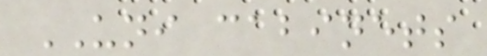UNI cabinets
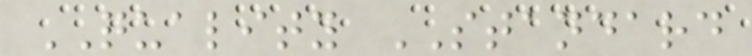QUALITY STANDARD
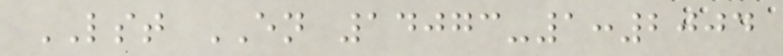LST EN 14073-1:2004
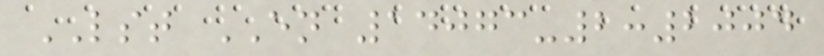LST EN 14073-2:2004
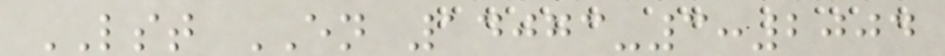LST EN 14073-3:2004
